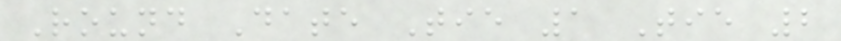Round Date Tie 1 Tie 2
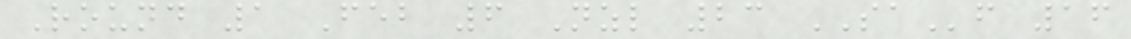Round 1 Feb 6 Nzl 23 SAf 16
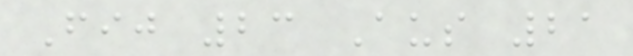Fij 23 Aus 21
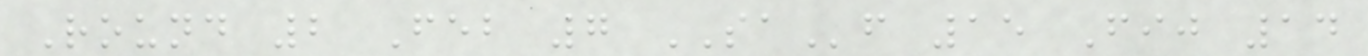Round 2 Feb 7 SAf 15 Fij 14
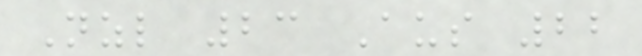Nzl 23 Aus 22
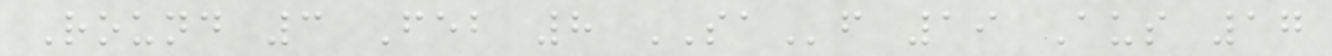Round 3 Feb 8 SAf 19 Aus 17
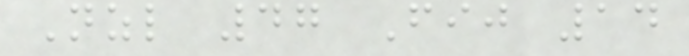Nzl 47 Fij 14
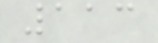113
